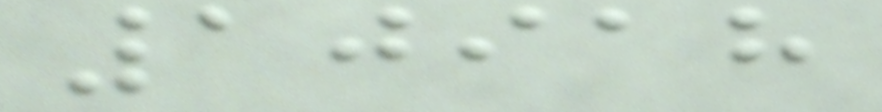10918
